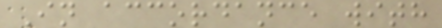In accordance with
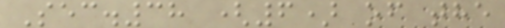Sec.38 (6) of the
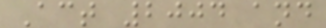Act 2004 and
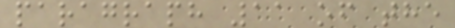paragraph 11 of the
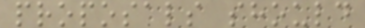proposals should
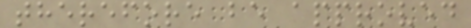therefore be approved
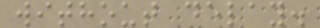without delay.
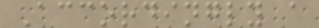Accordingly a
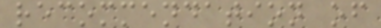recommendation of
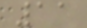11
